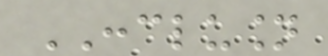CONCLUSION
